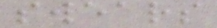swears
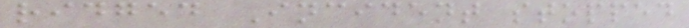ridged Incident stopped
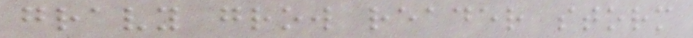gravy grow reader storm
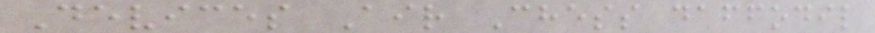Devices Air Chess daffodil
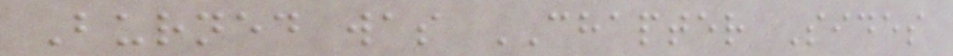Burned was CHAPTER Sides
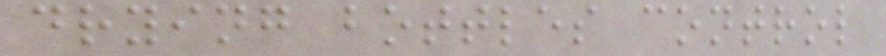drying bottles control
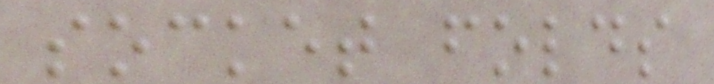socket folds
